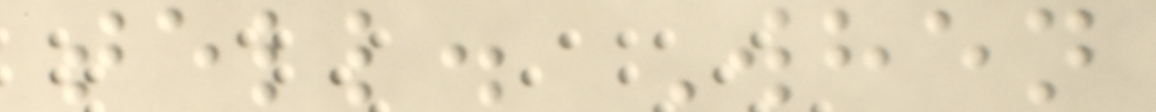tell. When
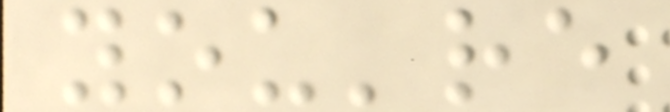you're
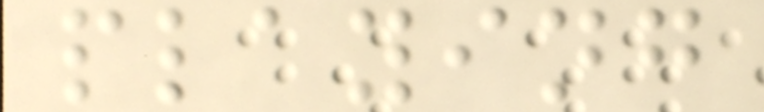playing
